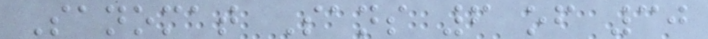Sanomat Sans 6 of 30
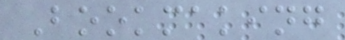Bookmaking
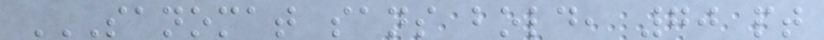SANOMAT SANS BOLD, 70 PT
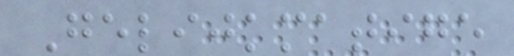Gelijkmatige
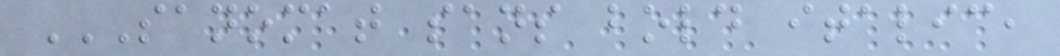SANOMAT SANS BOLD ITALIC,
